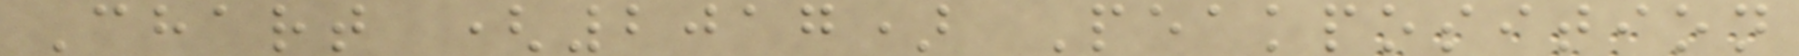Chart (2017) Peakposition
